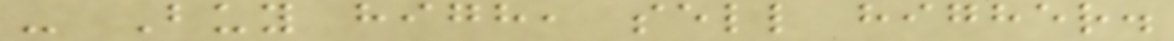- Buy high, sell higher.
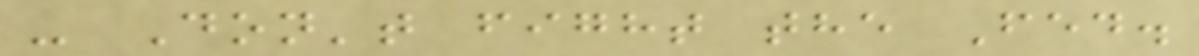- Don't fight the Fed.
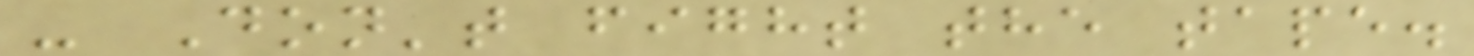- Don't fight the tape.
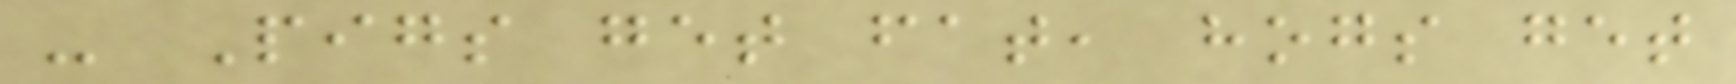- Pigs get fat, hogs get
